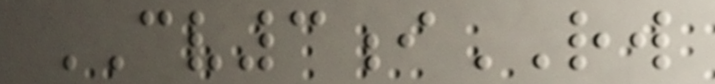CV3iRW
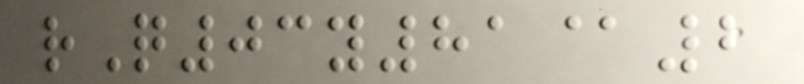rQ03y81@2
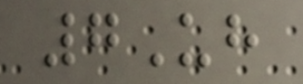7Uh
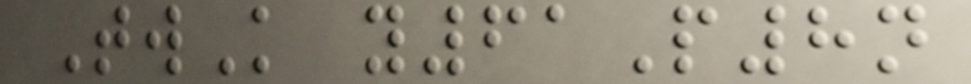TwK y61P8n
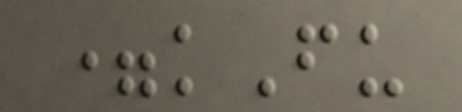=kFu
